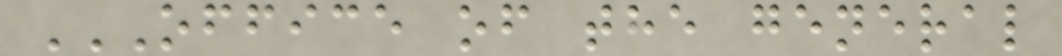OFFICE OF THE GENERAL
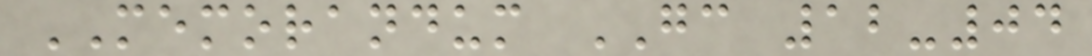MEMORANDUM GC 12-04
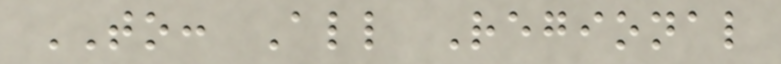TO: All Regional
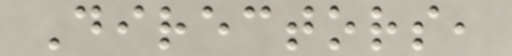Directors,
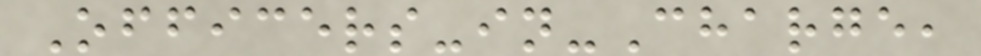Officers-in-Charge,
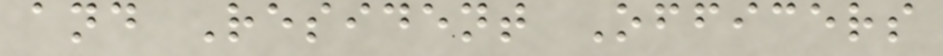and Resident Officers
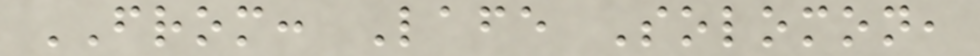FROM: Lafe Solomon,
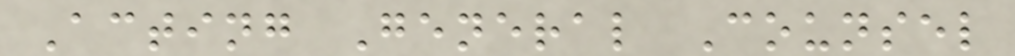Acting General Counsel
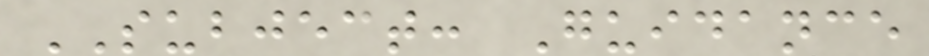SUBJECT: Guidance
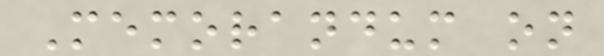Memorandum on
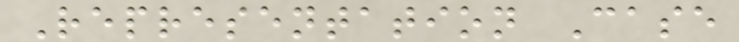Representation Case
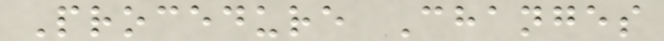Procedure Changes
